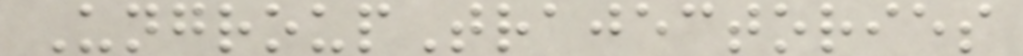UngroupTrajectories
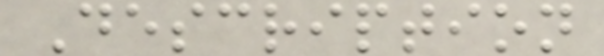Description
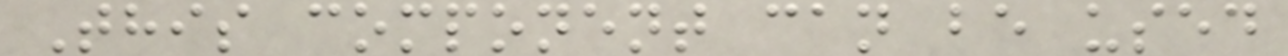This component can be used
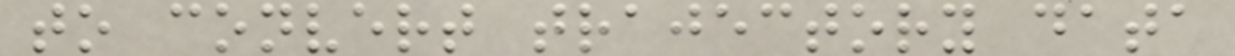to convert trajectory data
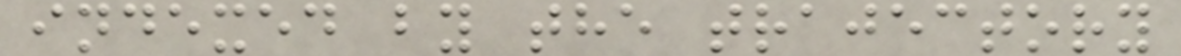indexed by the trajectory
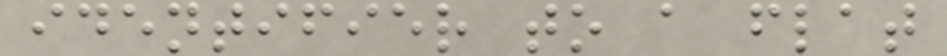identifier to a flat
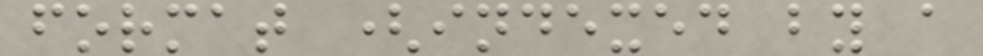format (indexed by a
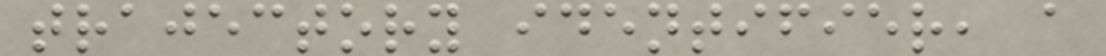trajectory identifier, a
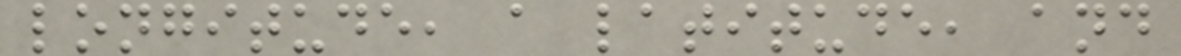longitude, a latitude, and
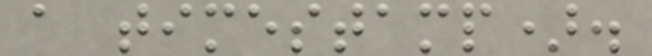a timestamp).
